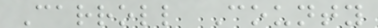Carroll County
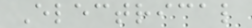Electrical
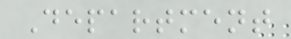Department
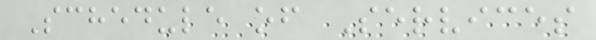Schedule of Services
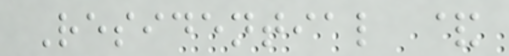Residential &
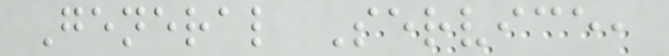General Service,
